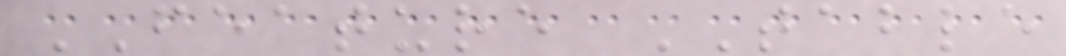FEATURE TABLE
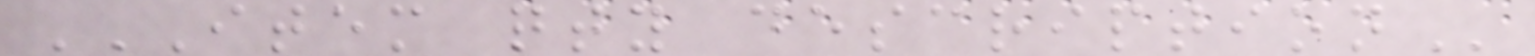ITEM QTY DESCRIPTION
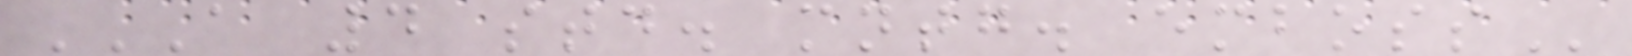A 4 STD. MNTG. EMBOSS
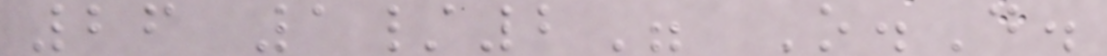26 1/2" O.D.
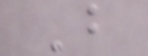B
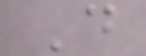D
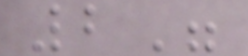2"
